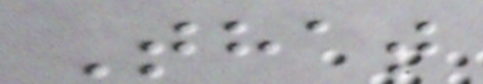That
